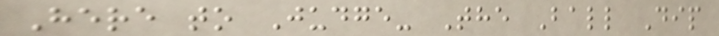Here to Judge- The Ball Dip
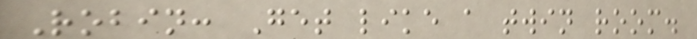Robin: Get like a twin room.
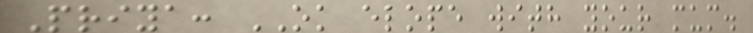Priya: OK elope with your mum.
